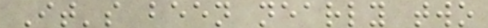It's been nearly two
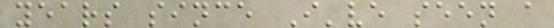years since I've seen a
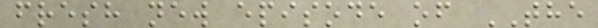fresh new episode of THE
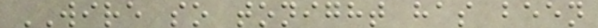WIRE so tonight has been
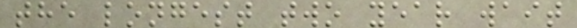the longest two year wait
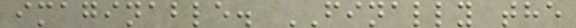imaginable. FINALLY the
